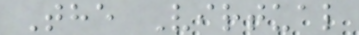The Virtual
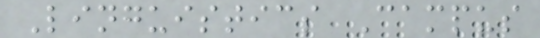Linguistics Campus
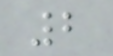2
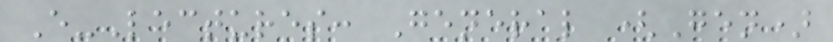E-Lectures: General (Gen)
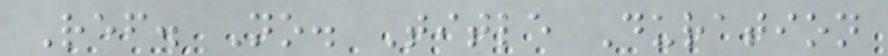Ref. No. Title Duration
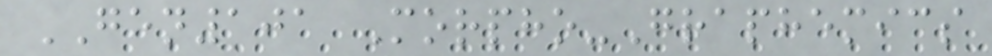GEN101 Morpho-Graphemics
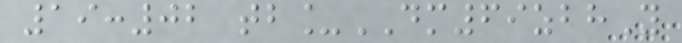19:02 tb_DM69zbhY
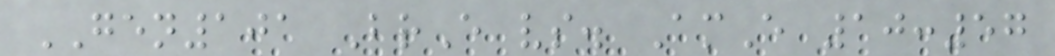GEN101 BrE vs. AmE 10:57
